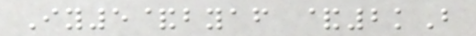Iy5&byaf &2kB
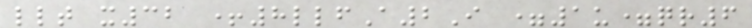llt x32 +8llfA2I =1u=qr6
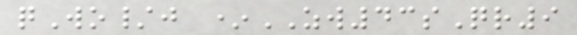qWo/j *ZW43sQr9
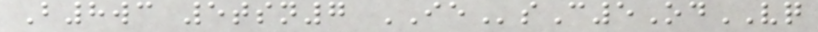B8wc 5tsn7 IEsC5OdVQ
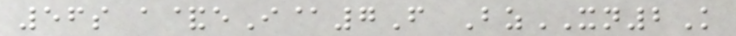56s a&eI@7F BzXN2K
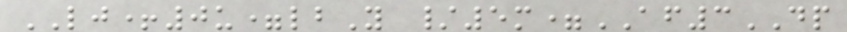LJ+0u=lbY /5m=AF3DP
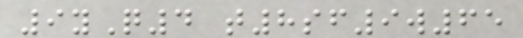9yQ4 t8sf9w65
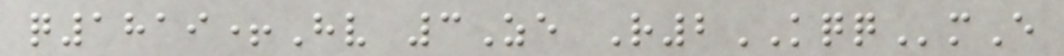q1819+Hv 3Ze R2KQQmE
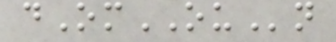dOmOUn
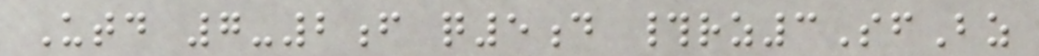Utd 7-2f q5d #rz3SfBz
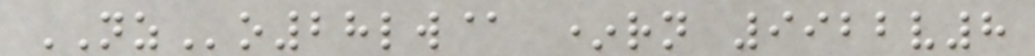NZo28lw@ *rn 9922v8
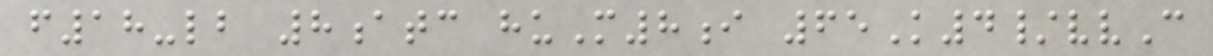f18-lb 8atc huM8i 65K4/vvC
